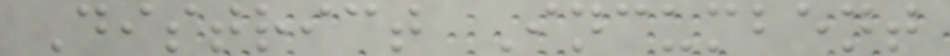District Incumbent
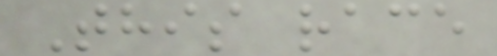This race
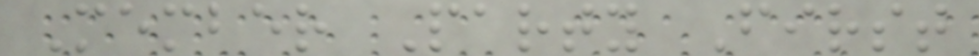Member Party First
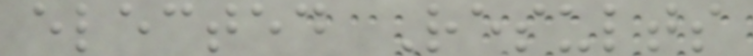elected Results
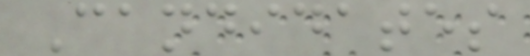Candidates
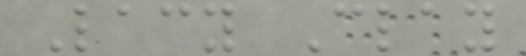Lacy Clay
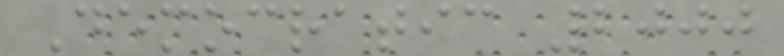Democratic 2000
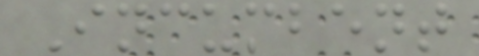Incumbent
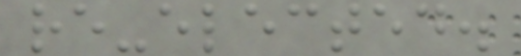re-elected.
